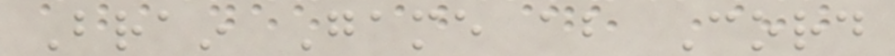Brain Game about Cord
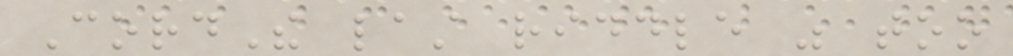CordThe last riddle was too
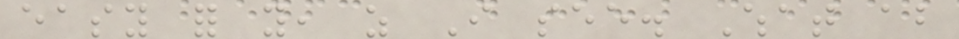easy for you, as I see. What about
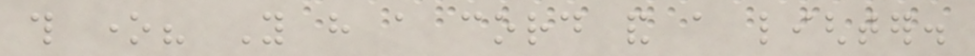this one? You have a cord and a lighter.
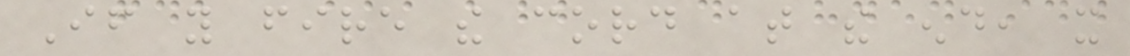If you fire the cord at the end, it
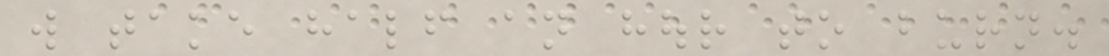will take half an hour to burn.
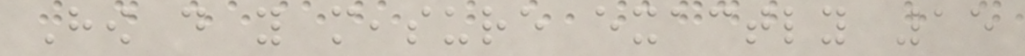How do you measure exactly 15
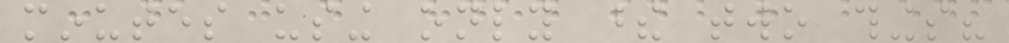minutes using only these two things?
